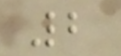2
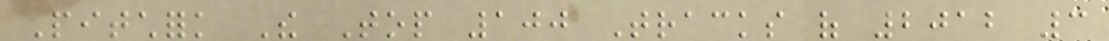Pitchfork The Top 100 Tracks of 2012 3
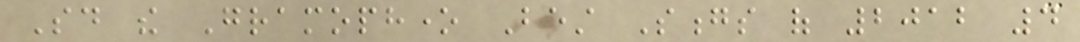Said the Gramophone Best Songs of 2012 4
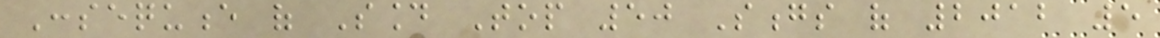Consequence of Sound Top 50 Songs of 2012 5
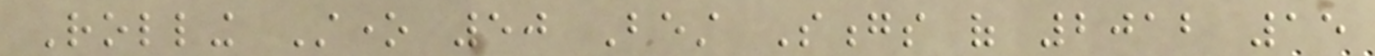Rolling Stone 50 Best Songs of 2012 15
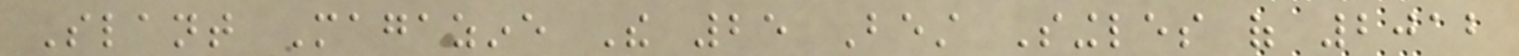Slant Magazine The 25 Best Singles of 2012
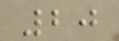20
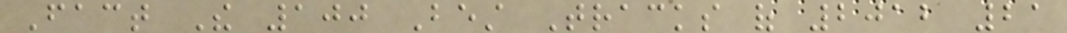Fact The 100 Best Tracks of 2012 21
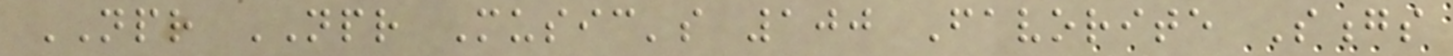NPR NPR Music's 100 Favorite Songs
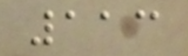113
